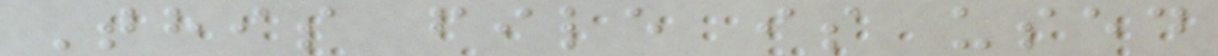This file is used
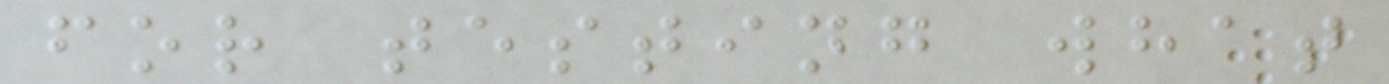for testing what
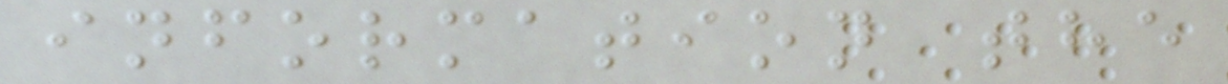information the
